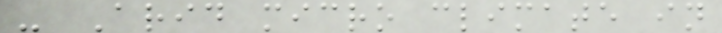- Arid micro climate in
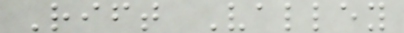Rift Valley
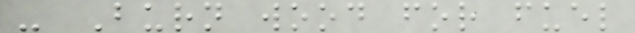- Burn wood for fuel
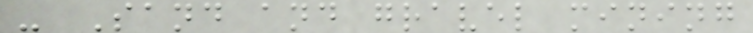- Sand and gravel mining
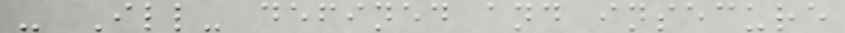- Ill- defined and insecure
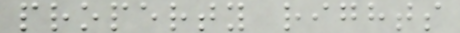property rights
